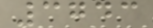3743
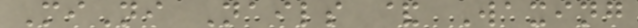MiNi Nails & Waxing
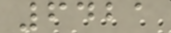6421
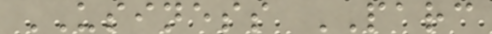USINESS PARC
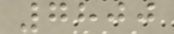7800
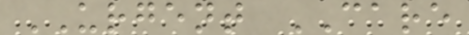URGENT CARE
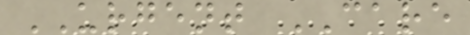URGENT CARE
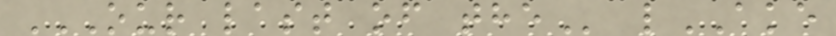OUR LAST OF THE lAKE
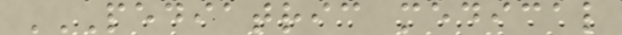PEDIATRIC MEDICAL
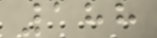188
